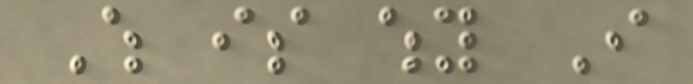Which is why I
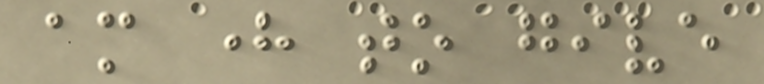am here to give
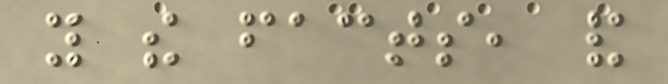you the facts, and
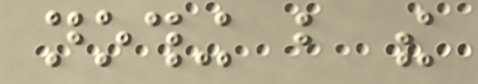nothing but the
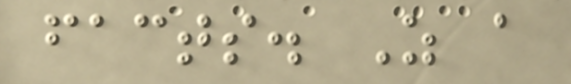facts. As a
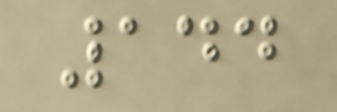144
